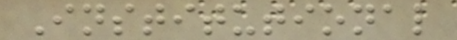Institutional
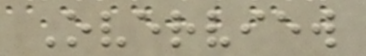Overview
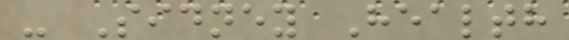- Sidney Health
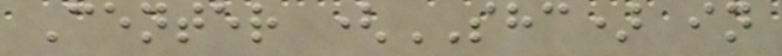Center (SHC) in
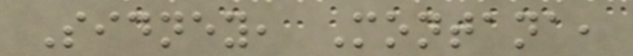Sidney, Montana,
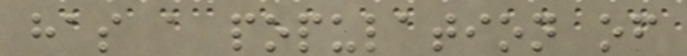has a population of
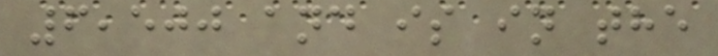6,500 and is in the
